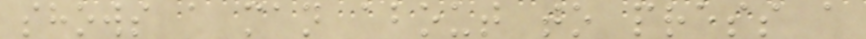shows a man about to press a
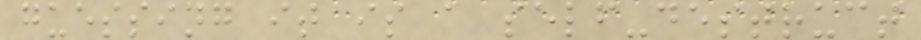guessing it is a self-destruct
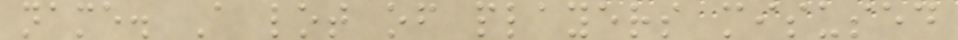name. A lot of players misused
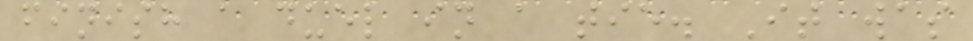finish a duel in a tie. It was
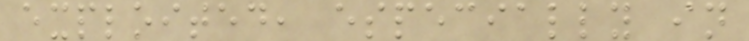exploited, especially in
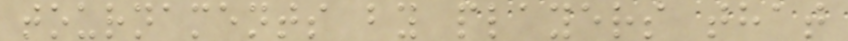tournaments by players that
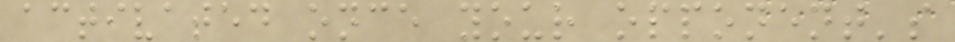activated once your opponent's
